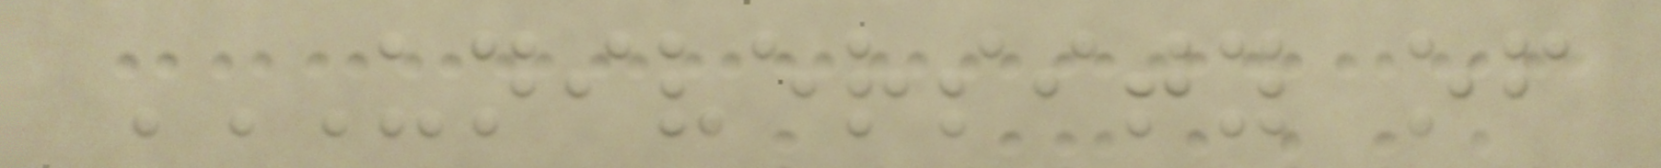UNIVERSITY OF
